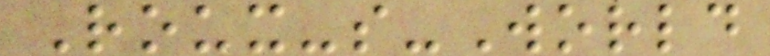Roux-s-World
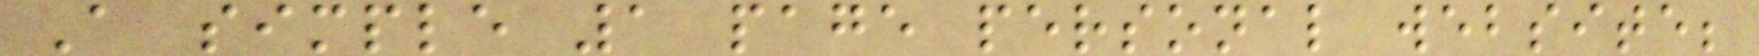A simple 1 page personal website;
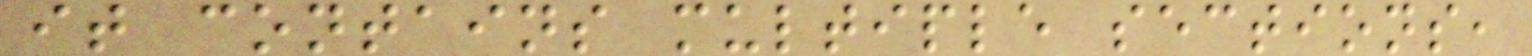it contains multiple sections,
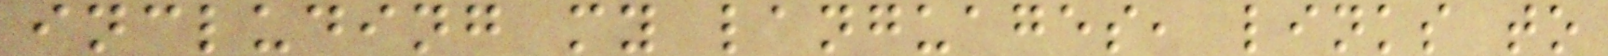including my languages, links to
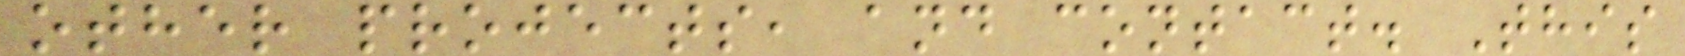other projects, and contact. This
